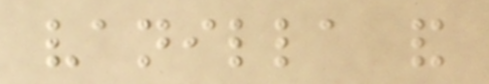vanilla and
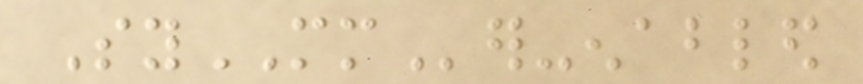SyMMer-enabled
